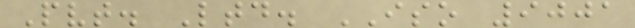Pvt. Ltd. ISO 9001
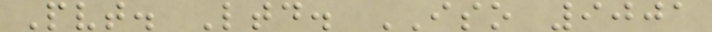Pvt. Ltd. ISO 9001
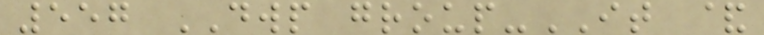557 DWP group-IT &
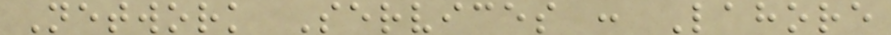Network Services : Lahore
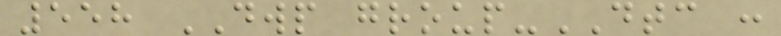558 DWP group-DTC :
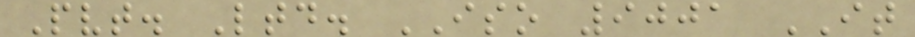Pvt. Ltd. ISO 9001 IT
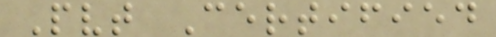Pvt Certified
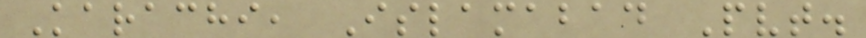Karachi, Islamabad Pvt.
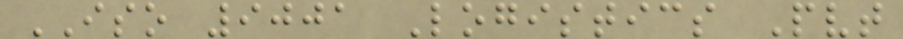ISO 9001 Logistics Pvt
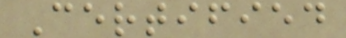Certified
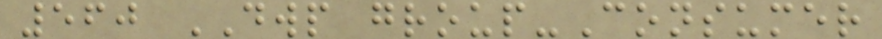560 DWP group-Consumer
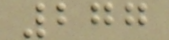277
